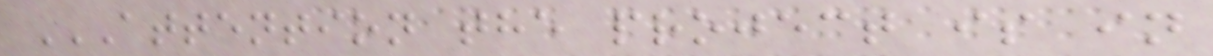ATTENTION THE PROJECT IS IN
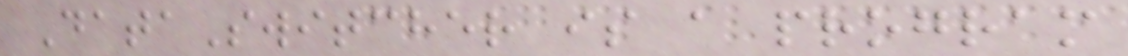DataSwitcher is a program
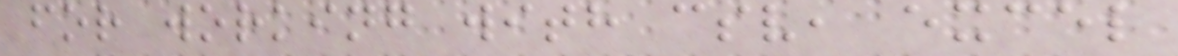for working with csv, excel
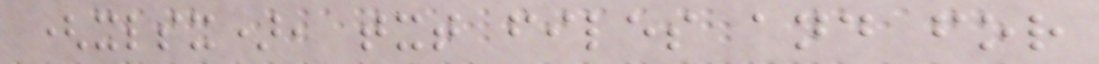(xlsx), txt files and for
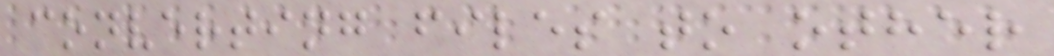converting files to other
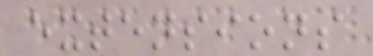extensions
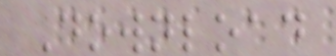Download
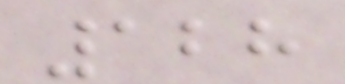128
